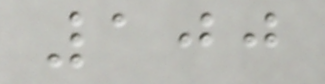100
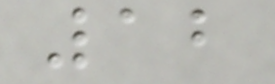12
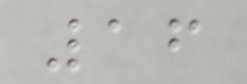16
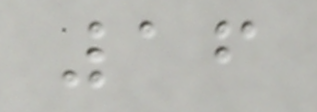16
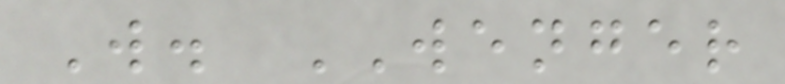W. WENGER
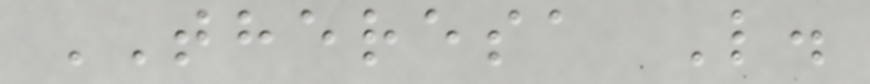THERESA L.
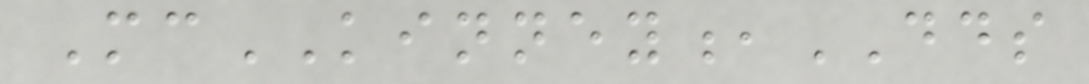McKINNEY,DDS
